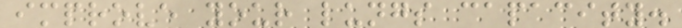improve your lungs capacity.
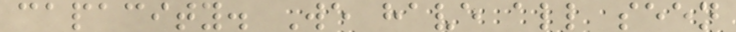capacity. We have all seen
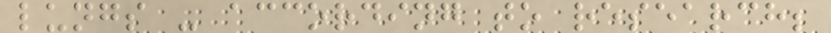lungs - according to research;
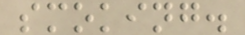smoking.
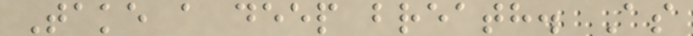Take a deep breath. As
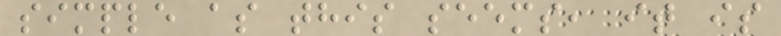simple as this seems, it is
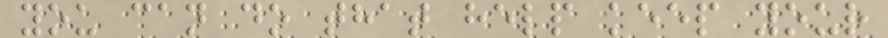you can do that help keep your
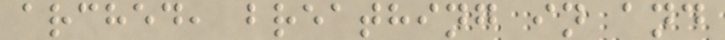arched, breathing in and
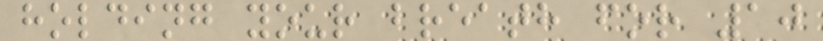holding your breath for 10
